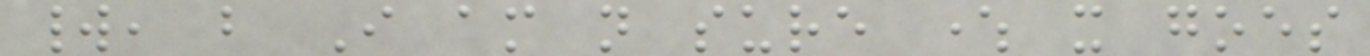world, but I am not sure where it goes
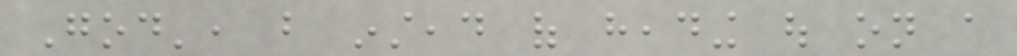God', but instead of heading out on a
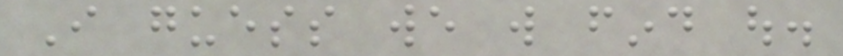I guess we will find out.
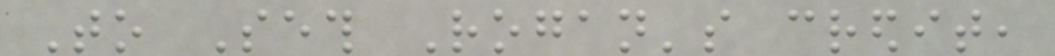To Seth Rogan's credit,
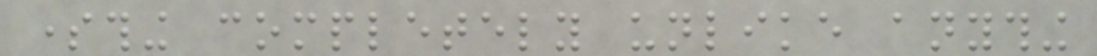something completely unlike anything
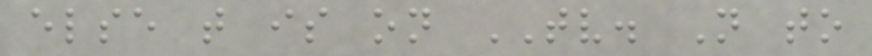else that is on TV. Not to
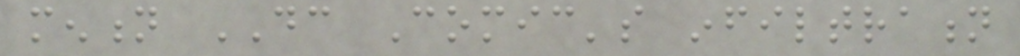mention DC Comic's infiltration
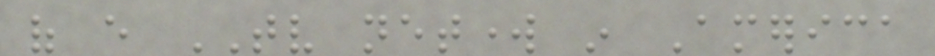of every TV network in America
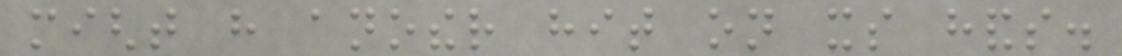might have another hit on its hands.
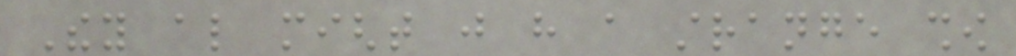They also might just have a strange show
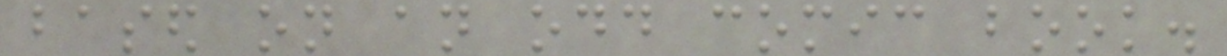based on an odd comic book.
